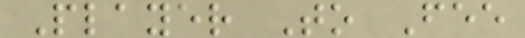Player To Fee
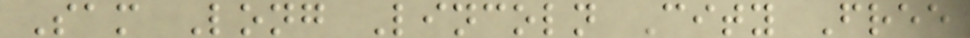Sam Long Lincoln City Free
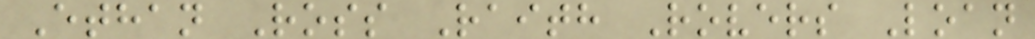Ethan Ross Raith Rovers Loan
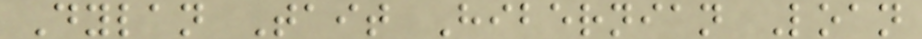Dylan Tait Hibernian Loan
